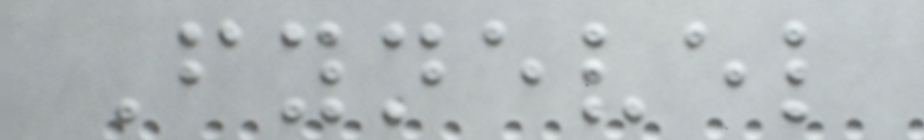Fynevel
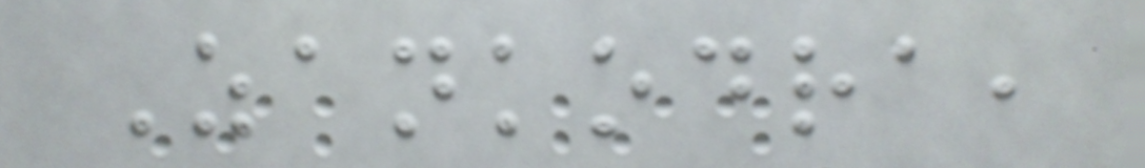Zankodra,
